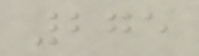275
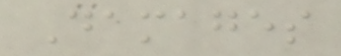Damages
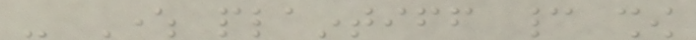- Where plaintiff cannot show
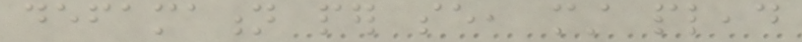defamation per se, must plead
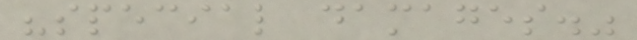"special damages."
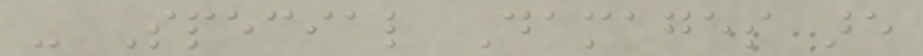- Special Damages are
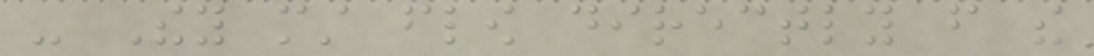- They must flow directly from the
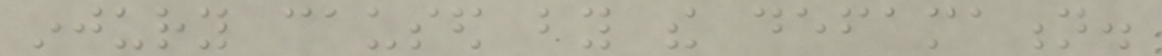injury caused by the defamation.
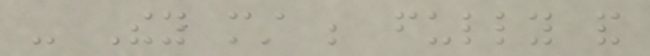- They must be fully and
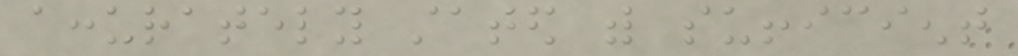accurately stated with sufficient
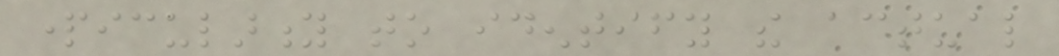particularity to identify the actual
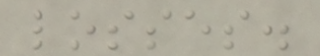losses.
